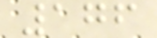176
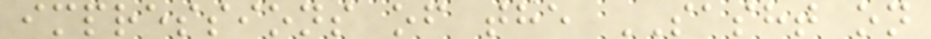impressions of the SASHT on
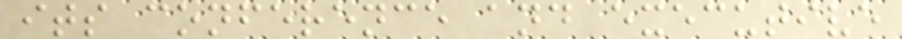its conference and executive
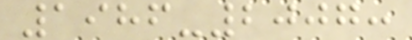1986-2007:
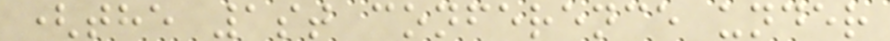(the 1st conference under
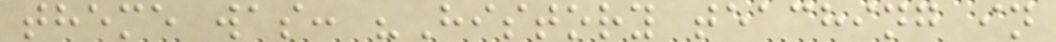theme was: "History teaching in
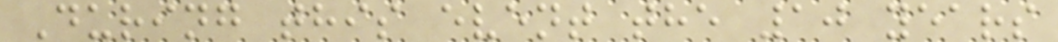During this event the 10 years
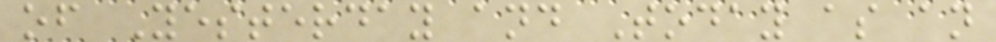of Yesterday and Today as an
